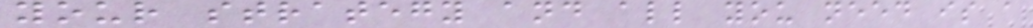your strategy and all you need is a
